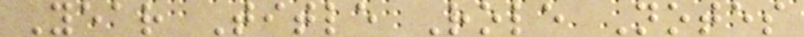Year Title Role Notes
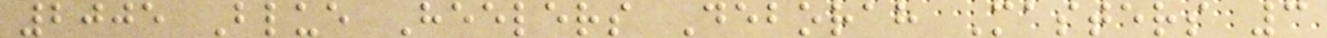2005 Blue Heelers Deborah Masters 3
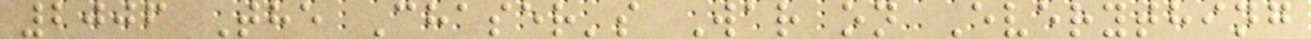2006 The Chaser's War on Everything
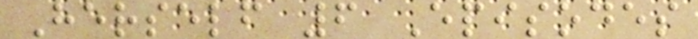Herself 6 Episodes
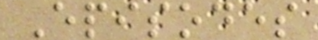Episodes
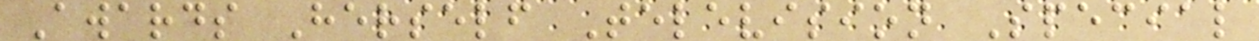Awards Herself Television Special
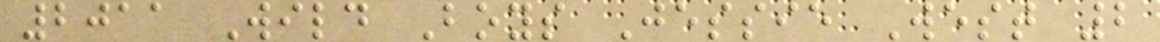2011 Wild Boys Jessie West 2
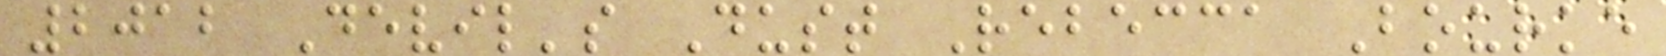2012 Devil's Dust Rebecca Bourke
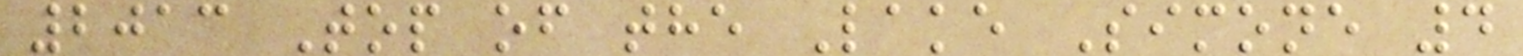2013 Top of the Lake Simone 4
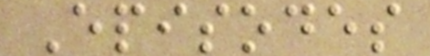Episodes
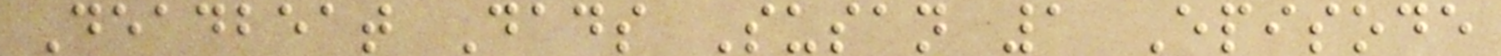Deadbeat Dads Susan 1 Episode
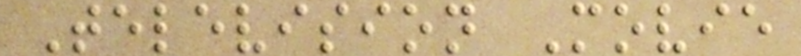Television Movie
